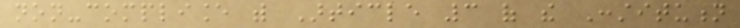non-compliance with Article 3 of the Constitution
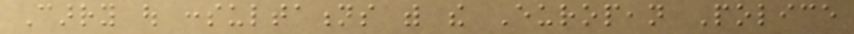Carry out consultations with the European Police
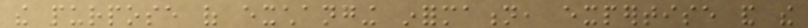the purpose of exchanging information, expertise and the
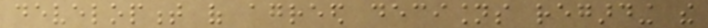development of agreed decisions regarding the
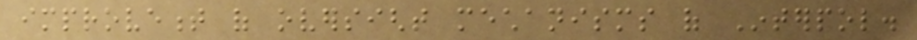improvement of oversight mechanisms of Interpol.
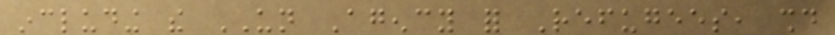including the UN Agency for Refugees, should
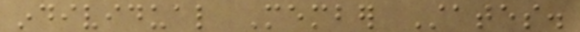individual Member States.
